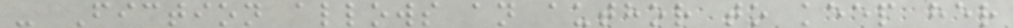- Fiction allows an author to keep her
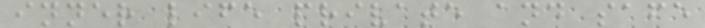inner life private and safe
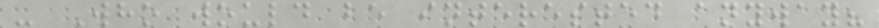- Who would be interested anyway?
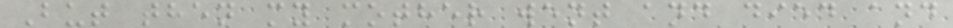But then my mother went and died and
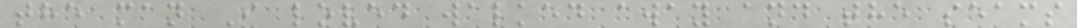the man I loved walked away and the seams
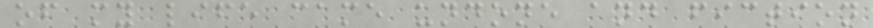of my life came undone and fiction
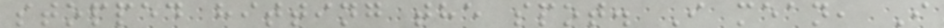stopped hitting the spot. I mean, I
